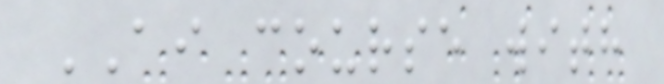AI course with
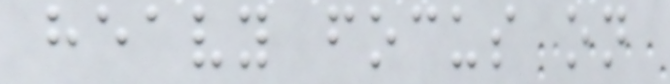heavy focus on
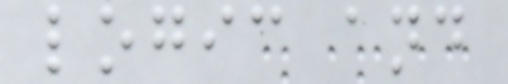logic and
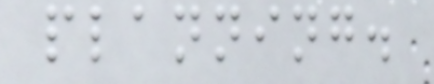planning.
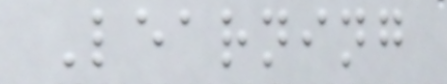Learning
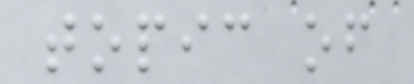topic of
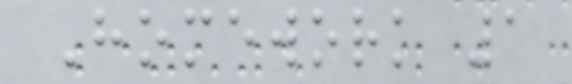Homework 1
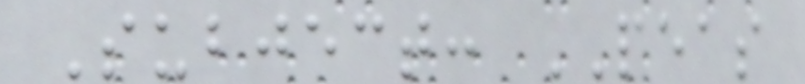Subject: PEAS
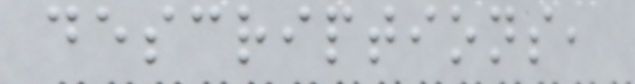descriptions,
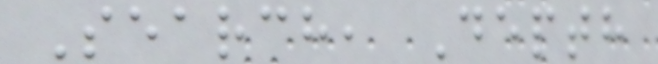Search, Depth
